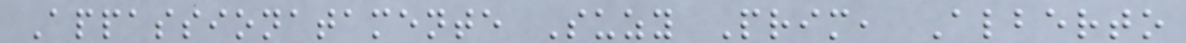Appassionatamente Suzy Prim, Alberto
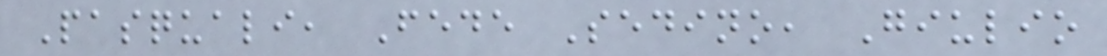Pasquali, Fede Sedino, Giulio
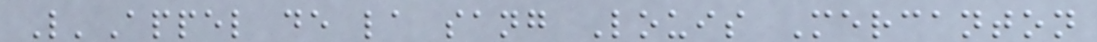L'Appel de la sang Louis Mercanton
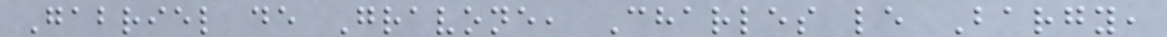Gabriel de Gravone, Charles le Bargy,
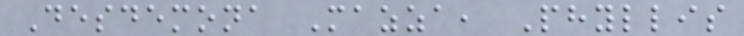Desdemona Mazza, Phyllis
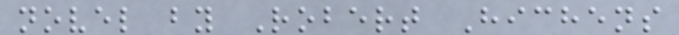novel by Robert Hichens
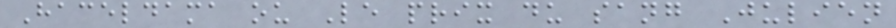Haceldama ou Le prix du sang Julien
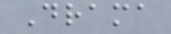Drama
